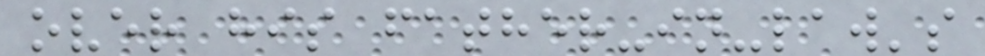over his father-in-law's
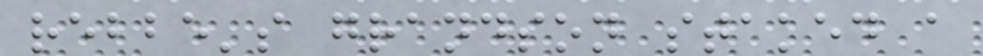rebbe's grandson staked a
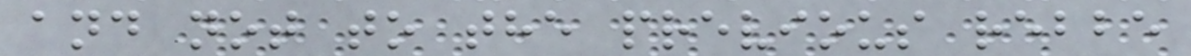and not to the previous rebbe
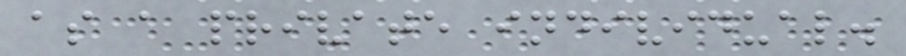as a private individual.
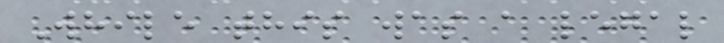While this was a legal
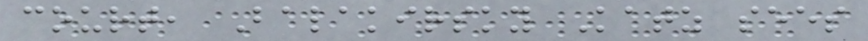court, Balakirsky Katz sees
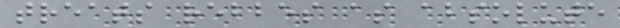treats rebbes as absolute
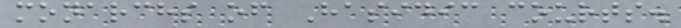monarchs of Hasidic courts.
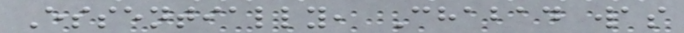Essentially, Chabad was
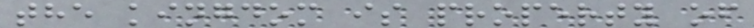the kingdom is property of
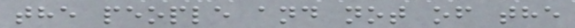the people and not of the
